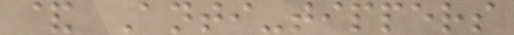& Anti-tippers
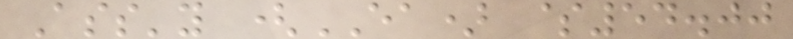Ass'y (EA) $54.00
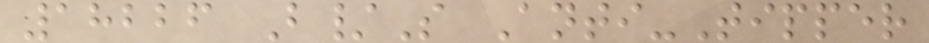18226 B/S Anti-Tipper
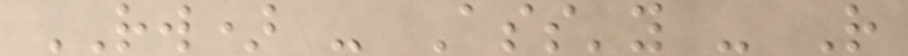RW) - Ass'y - R
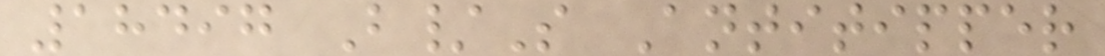18497 B/S Antitipper
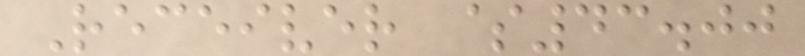Receiver $43.00
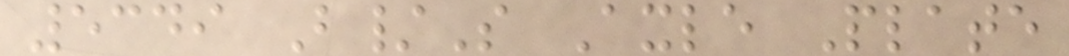5349 B/S Axle Plate
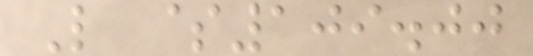L $109.00
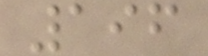196
